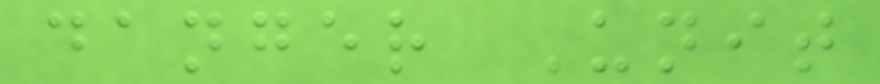danger Unit
